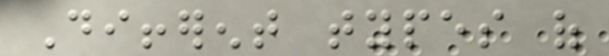Different types of
